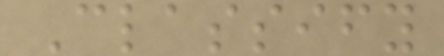Classify
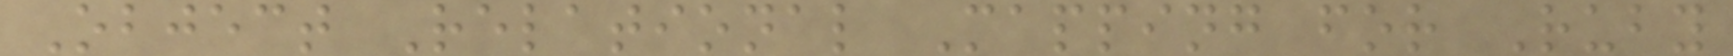Object Relational Mapping for Ruby
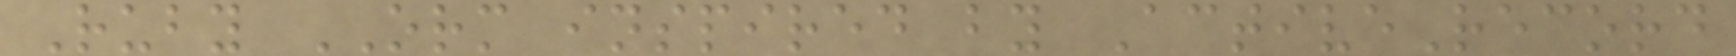Ruby ORM inspired by ActiveRecord
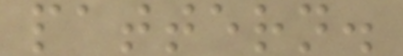pattern.
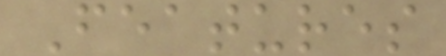Features
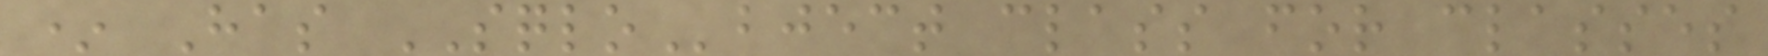* Has SQLObject class for classes
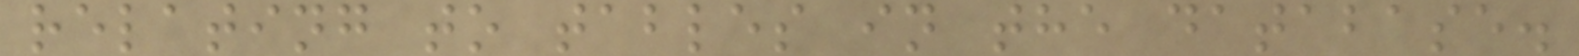relating to tables in the database.
